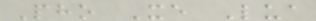Pho Xe Lua
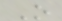O
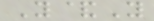Y&Y
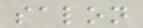salon
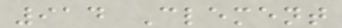914 Clement
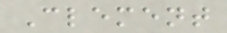Clement
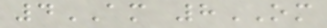4AM 8OM
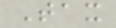Tax
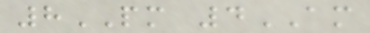8PM 4AM
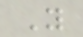Y
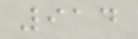914
